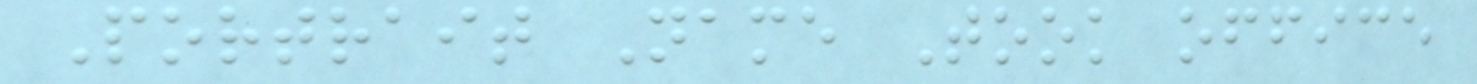Portrait Name Took office
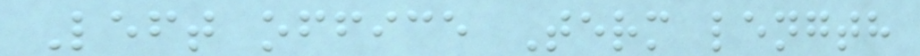Left office Term length
